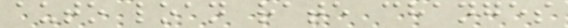auto loan rate changes
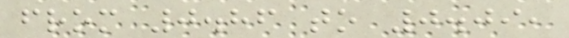from 0.86 to 0.09,
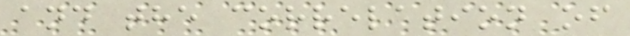and the correlation of
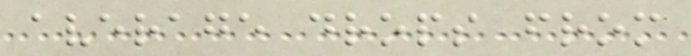average drops from
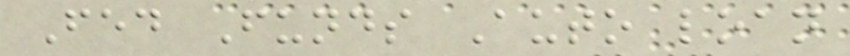Fed Funds Auto loan
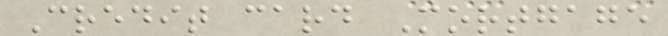Credit card Mortgage
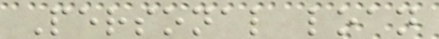Personal loan
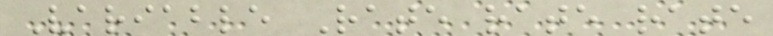Variable Rate rate rate
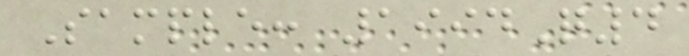Sample: 1994Q4
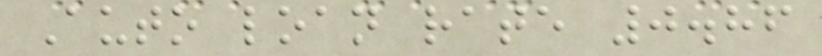Auto loan rate 0.86
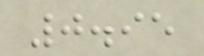0.95
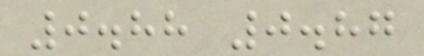0.88 0.87
